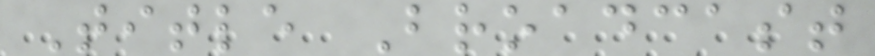Title Broadcast
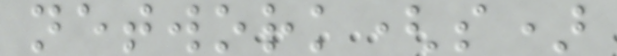network(s)
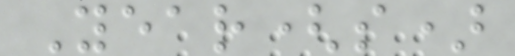Year(s)
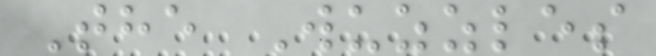The Wuzzles
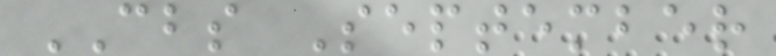CBS September
